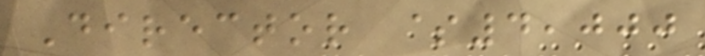Director $4,000
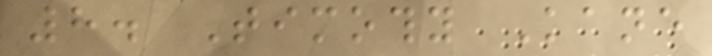8. Timothy Kane
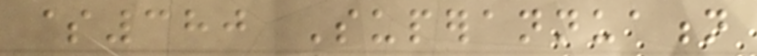$380 Superannuation
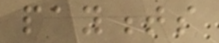payments
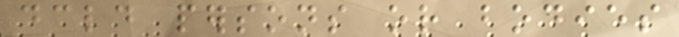declared persons or bodies
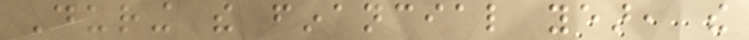During the financial year, the
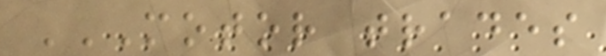MOTOR TRADES
